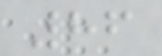86
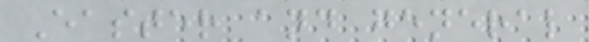Easter and general
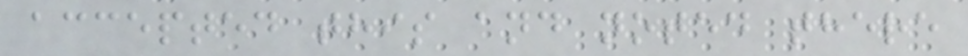accepted this and noted there
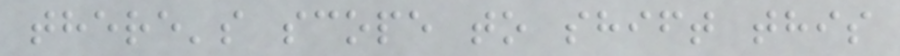there's scope to shift this
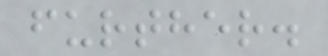further.
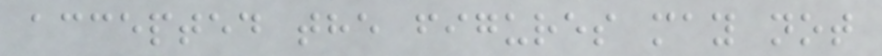accepted the figures may not
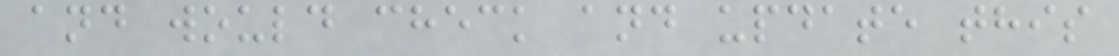and would check and update this
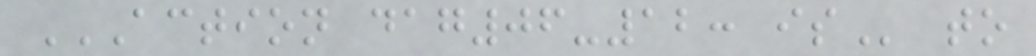ACTION DAG06-12: IS to
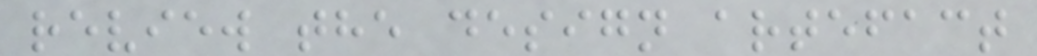review the design artefact
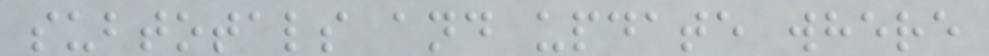subtotals and update where
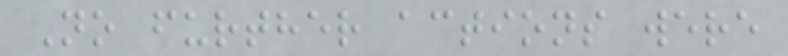No further actions were
